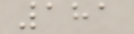181
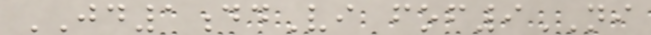JD1ddVi fof9NI
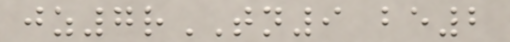jz7rTN9 be2
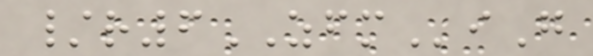/r6ZFMiG
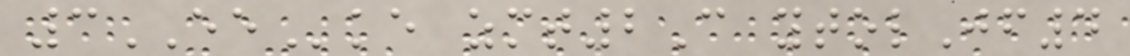3EEke zmt2C ytolJf4
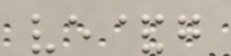ve&g
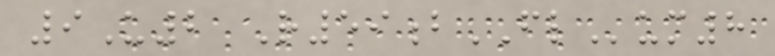9U2 R59bFLum8
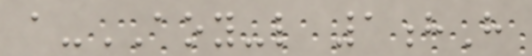a-AOY-l 1hH
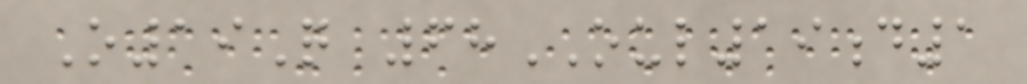O19Q 68OUL19d1
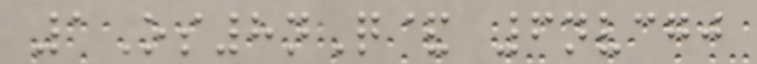1Os8nQ& 6nvcgj
